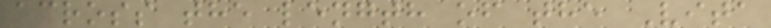across the length of the Vita
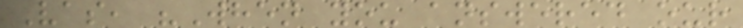Vas, "When you answered our
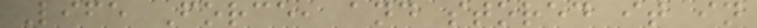Life Force, and stored it in
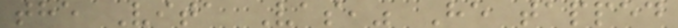the Vita Vas," He tapped
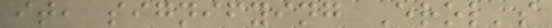it, signifying Erol's
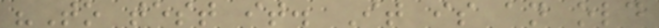"To test it. It is an old
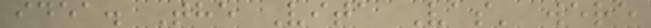idea. The Vita Vas' were
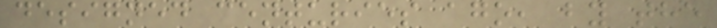designed centuries ago, by the
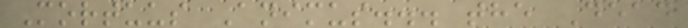Mortuus Animus... the Dead
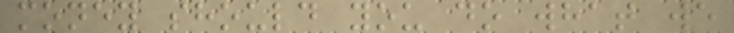money should you do what we
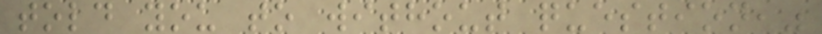told you to without question,"
